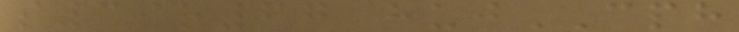s39o67 hujCPH
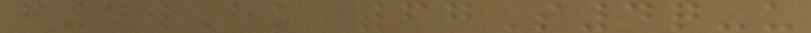f4wHk 67S4q-u
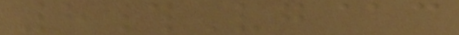8#Vg@c
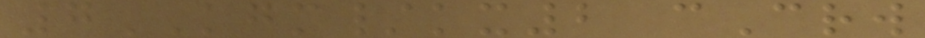7KGM/kx2 cCrw
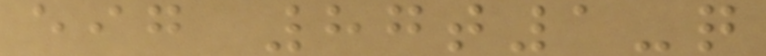eig 87t1-q
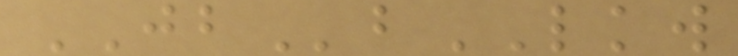JBbLKW
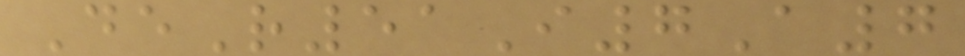DeR51I7A7
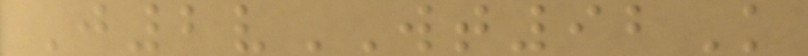J2vWT92K
